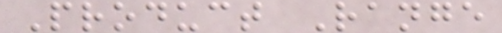Product Range
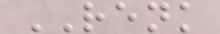RENK
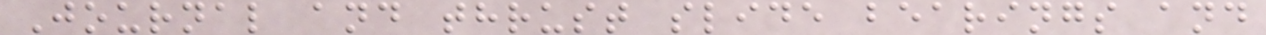Journal and thrust slide bearings and
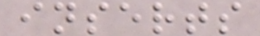inserts
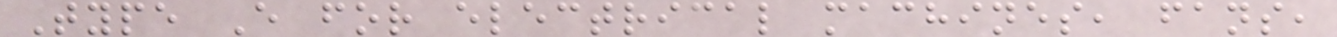Type E for electrical machines, fans,
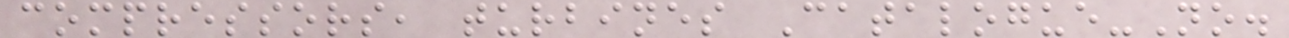compressors, turbines Catalogue-No.
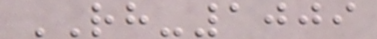RH-1009
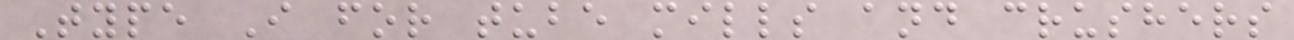Type I for tube mills and crushers
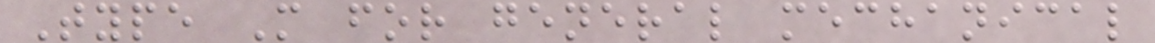Type M for general mechanical
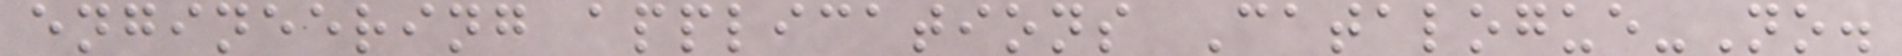engineering applications Catalogue-No.
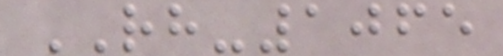RH-1065
